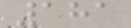181
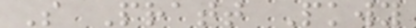S Pratt Pkwy
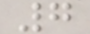7
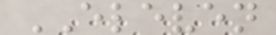ELEVEN
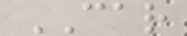CAR
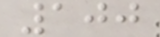100
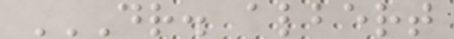DR. ALBERT
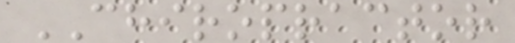CHIROPRACTOR
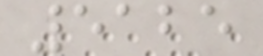5125
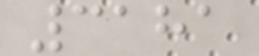3181
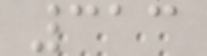313
